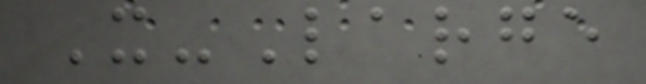X-Large
